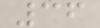36
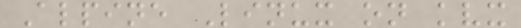Alpine Linux on kvx
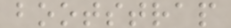bootstrap
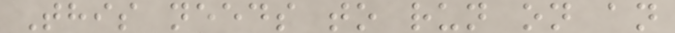This needs to run on an
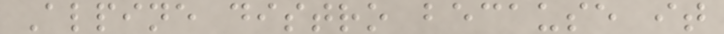Alpine distro because it
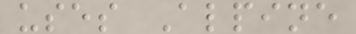uses Alpine
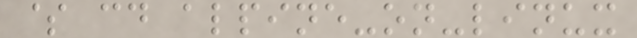$ cd alpine-on-linux
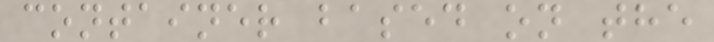container based on the
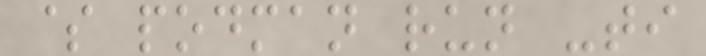$ podman run -ti
